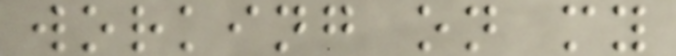working on my
